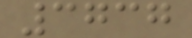3737
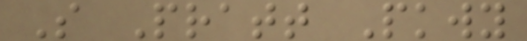S Pratt Pkwy
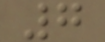7
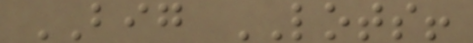BIG LOTS!
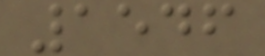1546
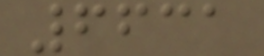6631
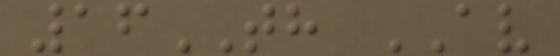16TH AV
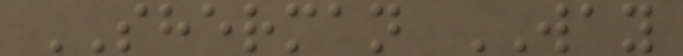SHERMAN WAY
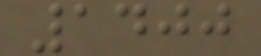1400
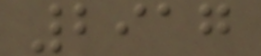2917
